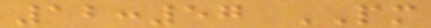12:57 PM
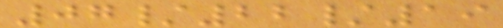07/22/19
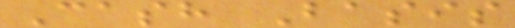Cash Basis
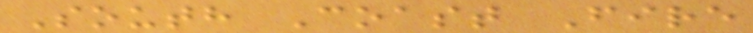South Coast Fire
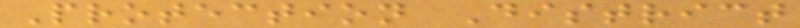Protection District
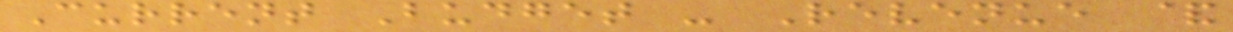Current Budget - Revenue &
